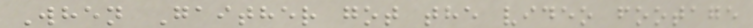When Gaither got the video footage
